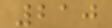210
